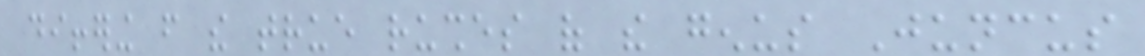differing from the true rushes of the genus Juncus
